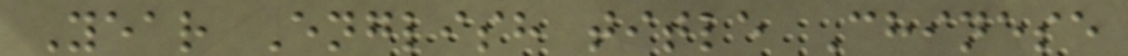Year English title Chinese
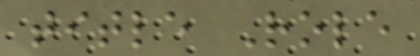title Role
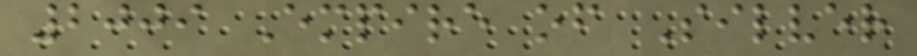2009 Empire of Silver
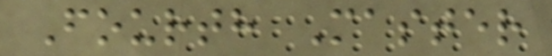Fourth Master
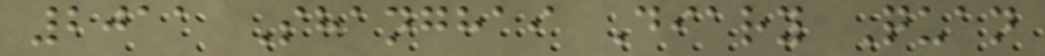2011 Shanghai Diary Quan
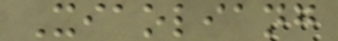Xiaoliang
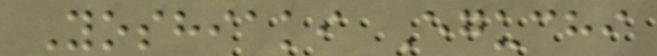Yoshiaki Eguchi
